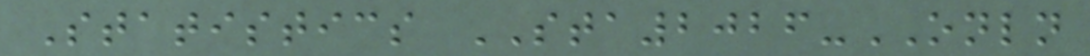Statistics STA2026-ONLN
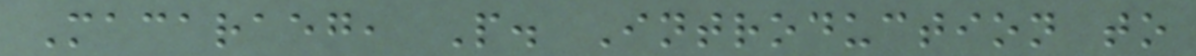Macaraeg, P. Introduction to
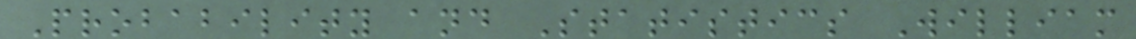Probability and Statistics William
